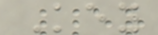Key
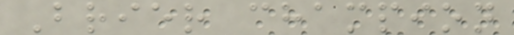Brier champion
